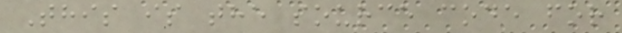This is the source code for
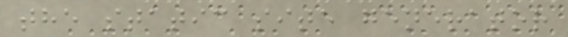the static site generator
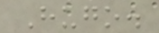Hugo.
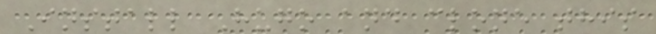Install Hugo and clone this
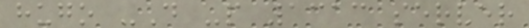hugo -D -p 1313 server
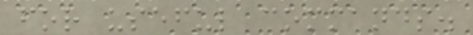for useful commands.
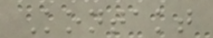Kontakt
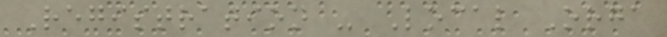Registration - Local Orga
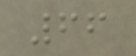66
